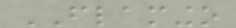FLAMINGO
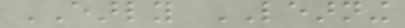EARLY LEARNING
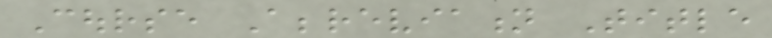Course Abbreviation Title
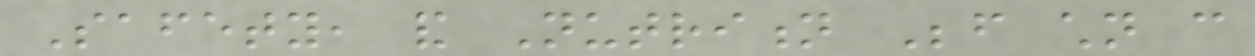Safety, and Nutrition Before children can
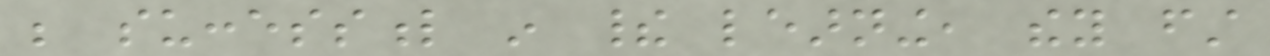be successful in their learning, they first
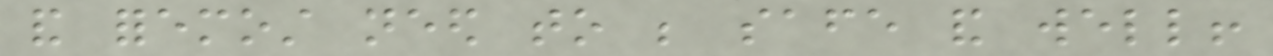and foremost need to be safe and well!
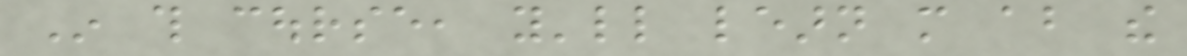In this course, you'll learn more about the
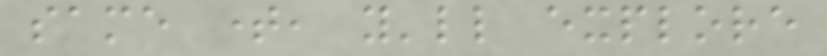same time, you'll explore
